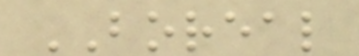BOREAL
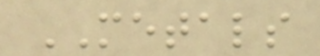METALS
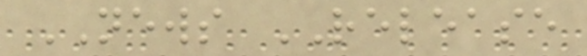NEWS RELEASE
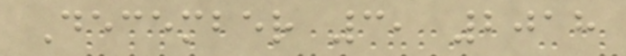December 3, 2018
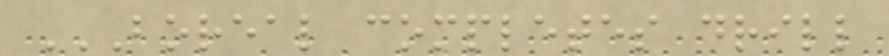BOREAL COMPLETES DRILL
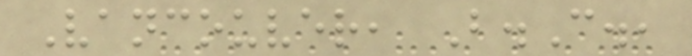Vancouver, B.C.,
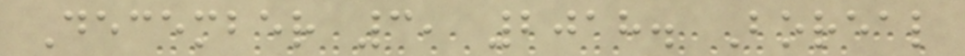December 3, 2018. Boreal
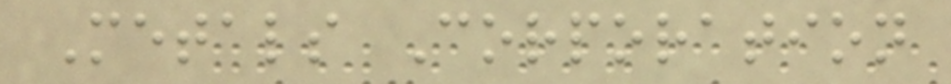Metals Corporation
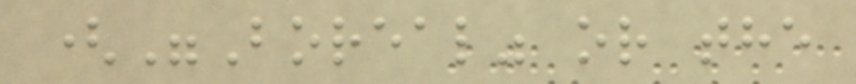("Boreal" or the
